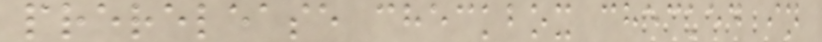prerelease checkbox checked in
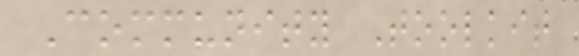Community Toolkit
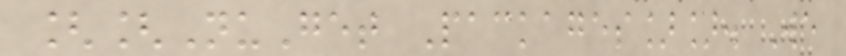[[NuGet Packages]]. We
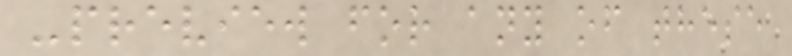-preview for any of these
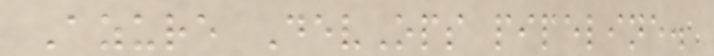Azure DevOps pipeline.
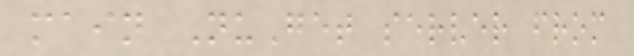main NuGet server from
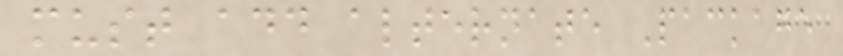must add alternate Package
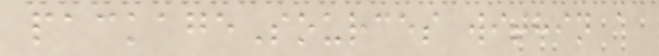packageSources within a
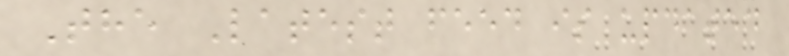The Latest feed is updated
